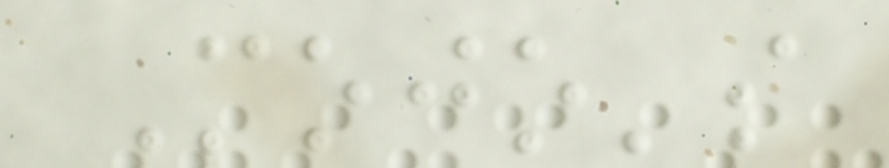Mojo's
